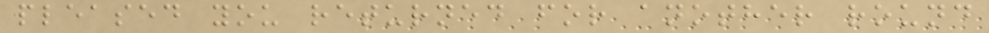pleased you returned for another round
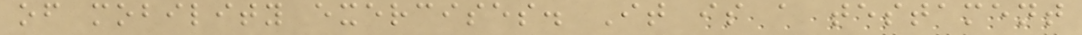of mobility exercises. It is a testament
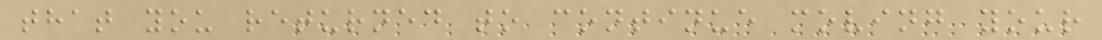that you returned to continue moving your
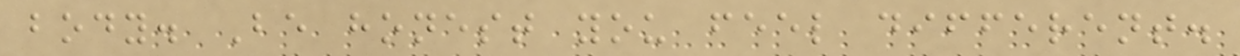body. Be honest you feel different.
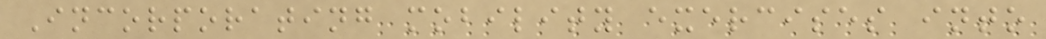Incorporating mobility exercises into
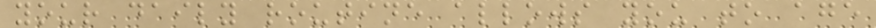your daily routine allows you to age
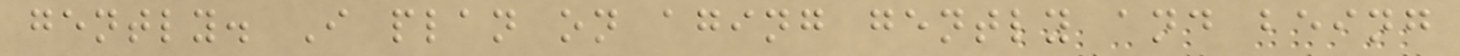gently. I plan on aging gently and being
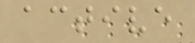active
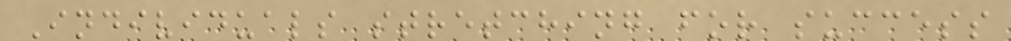Individuals stretching for success
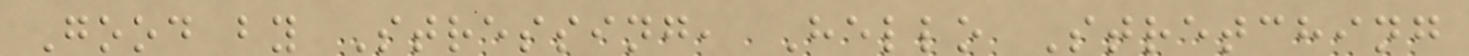Good by Stressing, Hello Stretching
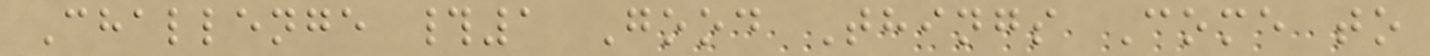Challenge #1 Good Things Come to
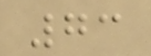73
